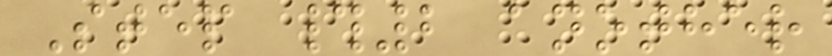Step #2 another
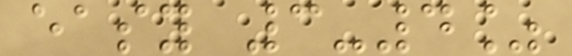easy 3-4%
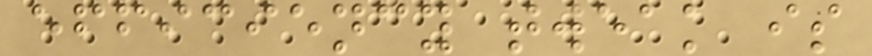efficiency tweak is
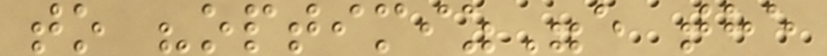to "optimiz"e the
